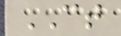CT
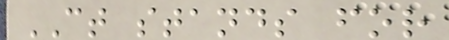CT stands for
